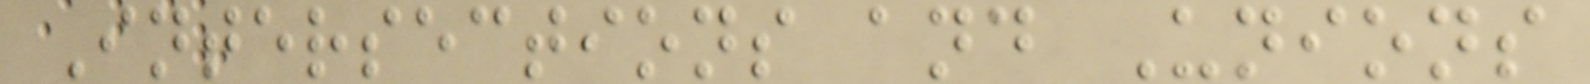Intersections and Unions
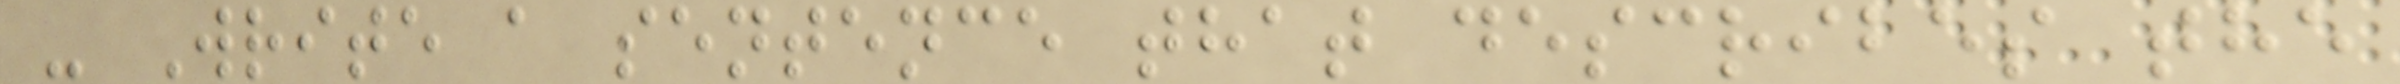- Write a sentence that describes the
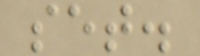set.
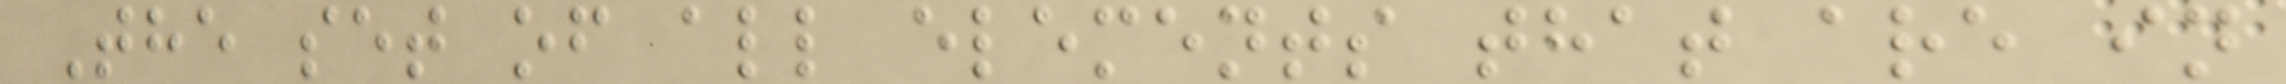The set of all elements that are in
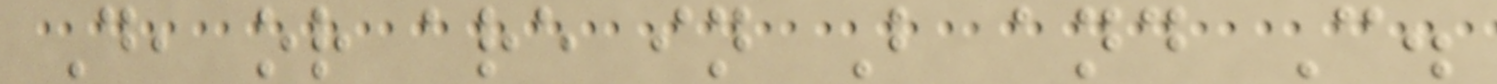D, or are in B and C.
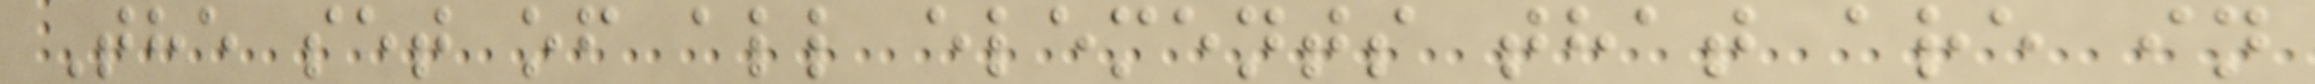The set of all elements that are in
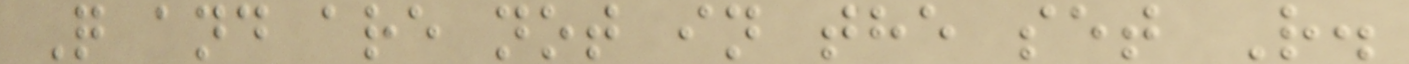Q and are not in the set R.
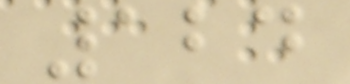124
